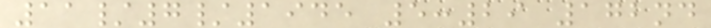11/7/1945 5:29 172nd
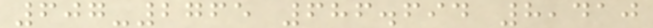607-2765 686.694 8,410
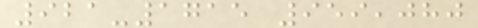921-1715 959,080
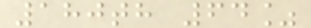180th 64%
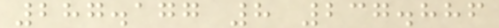287.177 8 237.886
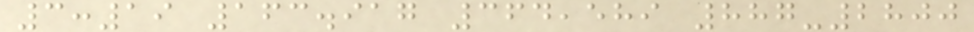3:19 163.917 364,589 887-2800
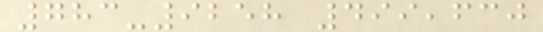783-9258 499,630
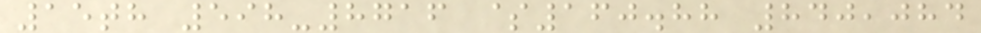15th 598-8716 $160.88 840,084
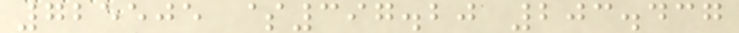725505 $397.20 203.437
